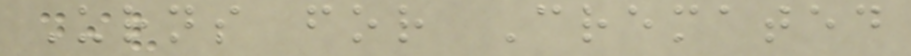Urns for Cremated
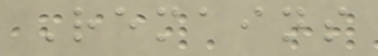Remains
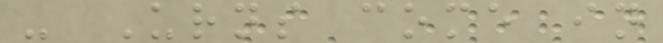- Urns come in
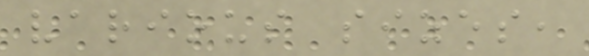various sizes,
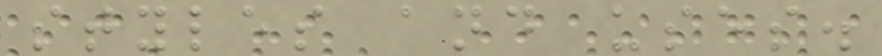styles and uses.
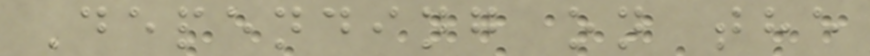Depending on the
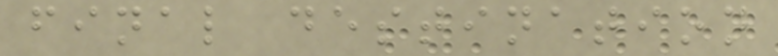final destination
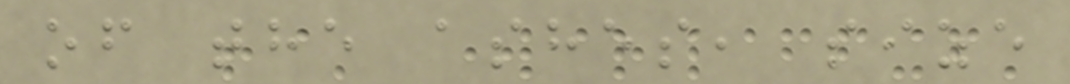of the ashes, size
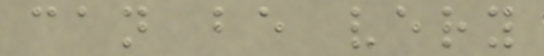can be very
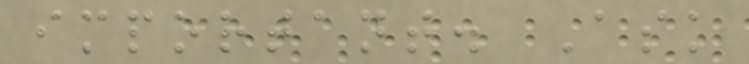important. Ask
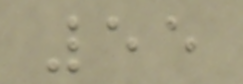55
